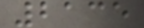2135
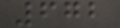672
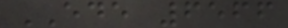EDE 6566
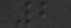2
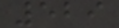529
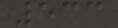533
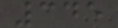345
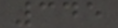345
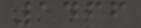1466
